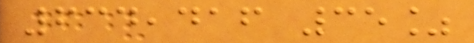634,416 35%
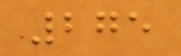275
